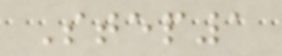Step1
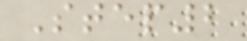Step2
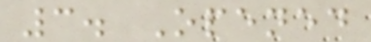3. Opened
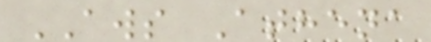AWS Athena
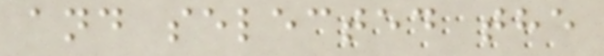and selected the
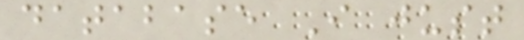database I just
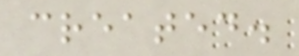created.
